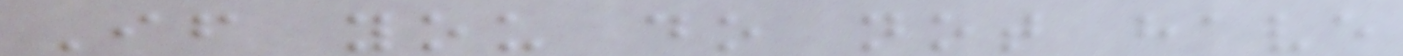If you do not have
